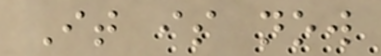It is now
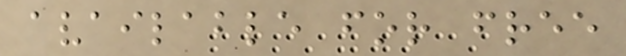available for free
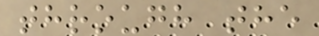through the
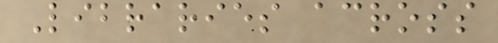Libraries across
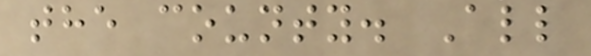the county. All
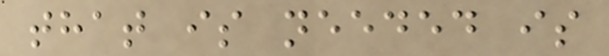that is needed is
